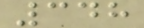348
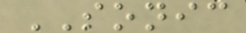SONIC
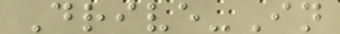Drive-In
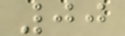00
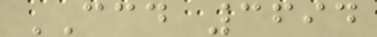CCD 3694
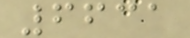6631
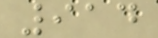914
